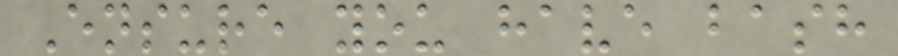Ensure you have bash
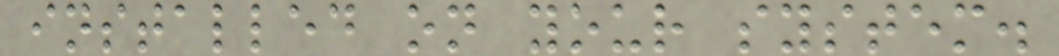installed on your system.
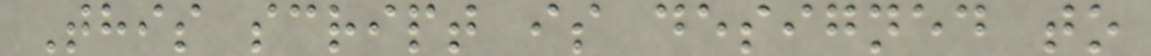This script is designed to
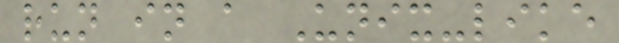run in a Unix-like
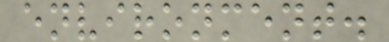environment.
